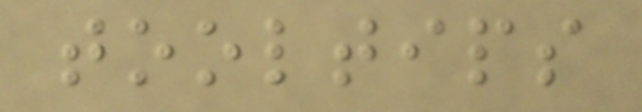tooltips
